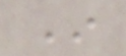In
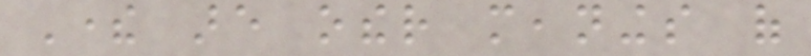There are other meanings of
